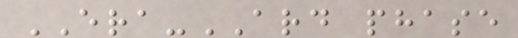ERA-ARD phase
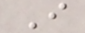I
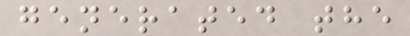generated the
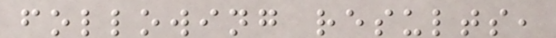following results,
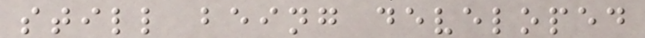still being developed
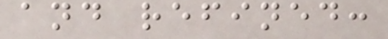and refined:
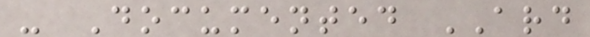- Documented ARD
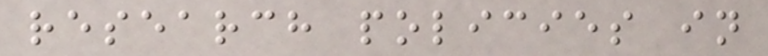research policies in
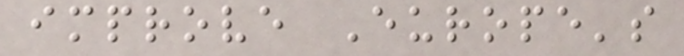improve Europe's
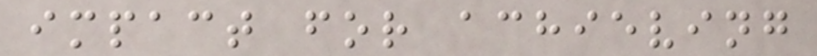impact for achieving
